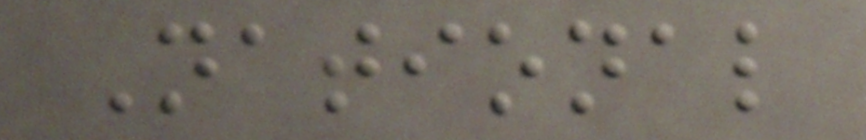National
